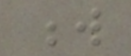w
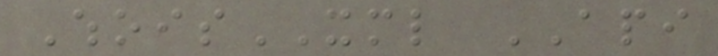WhoisXML API
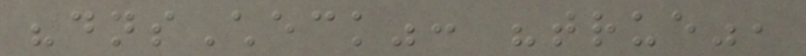"dnsCheck": "true",
